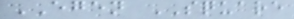EGEN SQUARE
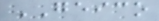GEICO
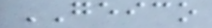GEICO
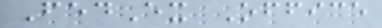FedEx Office
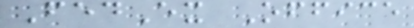FedEx Office
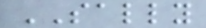SALLY
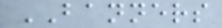BANNERS
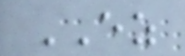EZ
